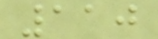110
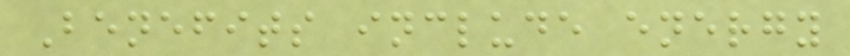Benefits include energy
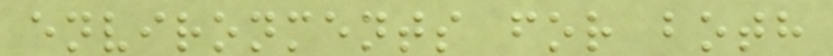environments for both
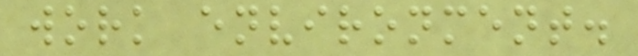work environment.
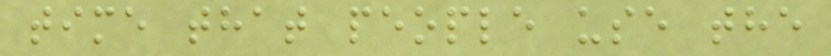time that people use the
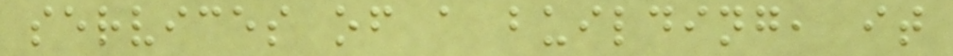services of a building, it
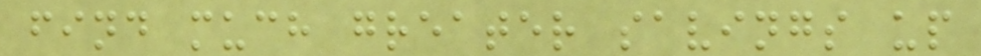find much greater savings up
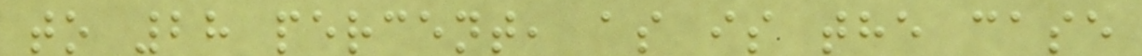to 28 percent, as is the case
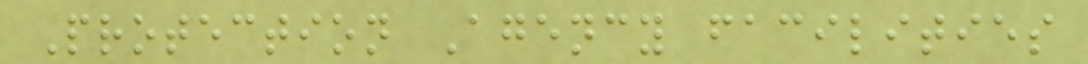Protection Agency facilities
